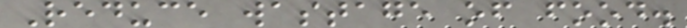Reduce wastage of food.
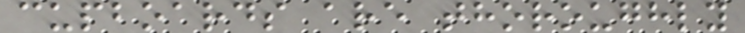cupboards are thoroughly
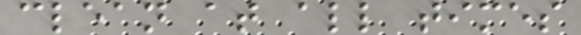clean at all times
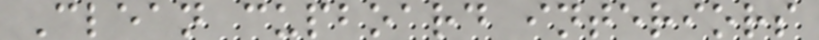Clean cupboard interiors
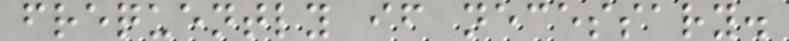frequently if necessary.
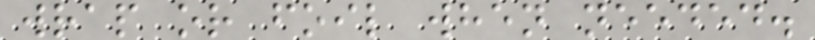wrap or foil when needed.
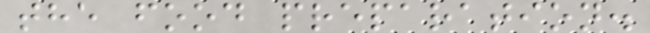the food preparation.
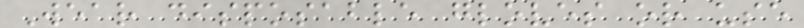Wear disposable gloves or use
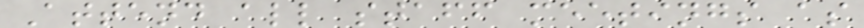Attend all staff meetings as
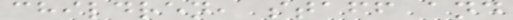children, staff and
